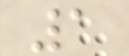1
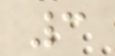3
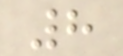8
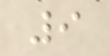9
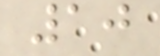10
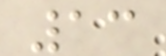13
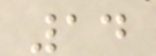14
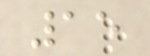15
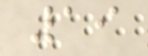19
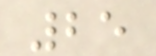25
